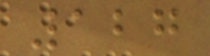127
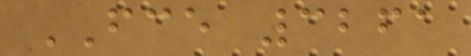FCE 3261
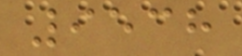9538
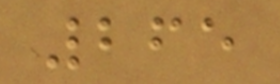265
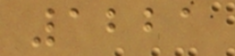1221
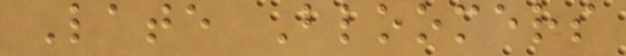Late Bloomers
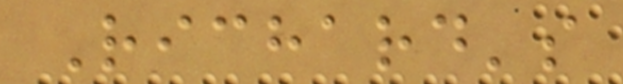Richard's
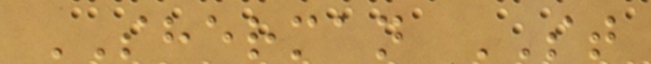SHERMAN ST
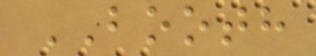BOOTH
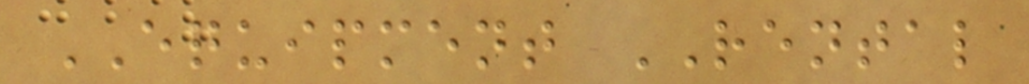EQUIPMENT RENTAL
